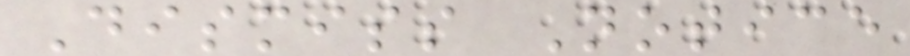Dismiss Notice
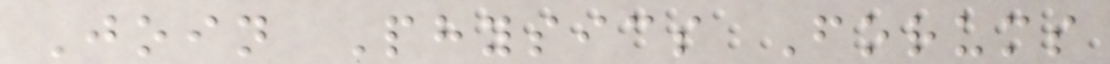Join Physics Forums
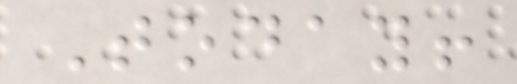Today!
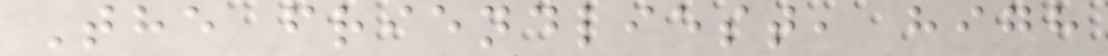The friendliest, high
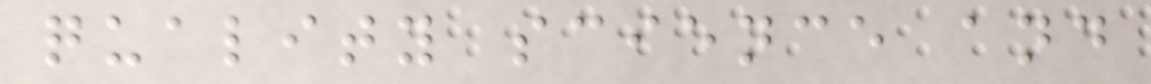quality science and
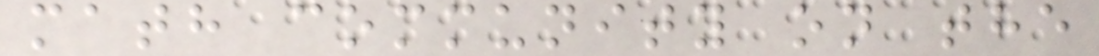math community on the
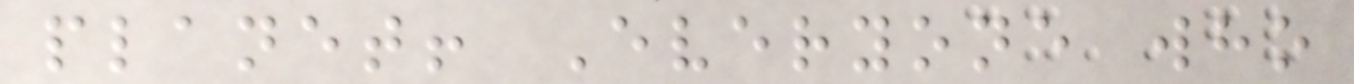planet! Everyone who
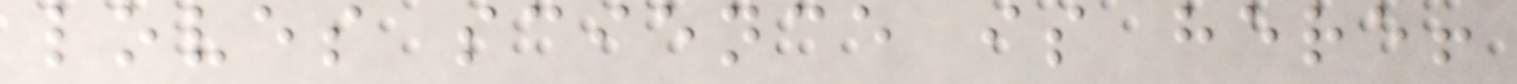loves science is here!
